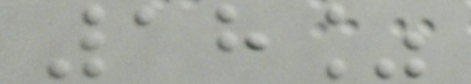18%
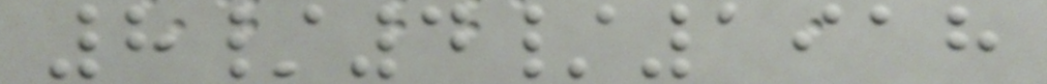8/4/1918
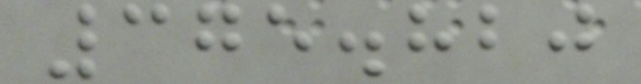375.820
